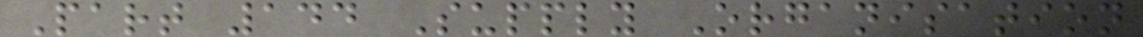Part 144 Supply Organisation
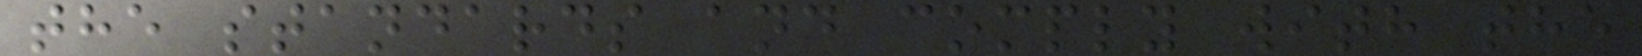the standards and comply with the
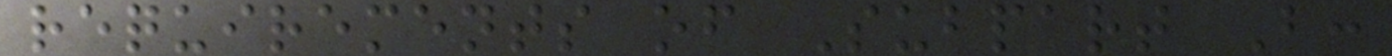requirements of Subpart B:
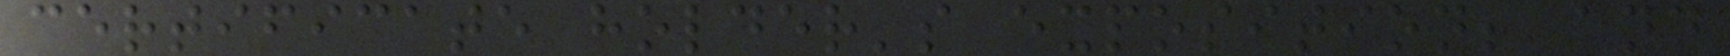certificate holder's exposition; and
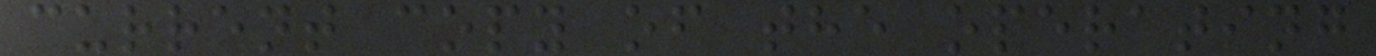current copy of the operating
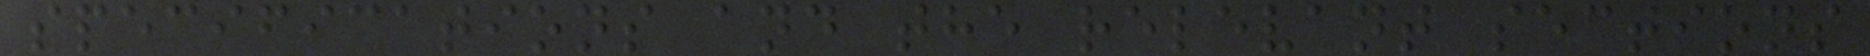specifications and the relevant sections
